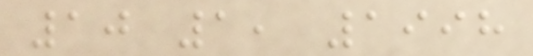10 1, 1998
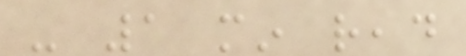- 1 min read
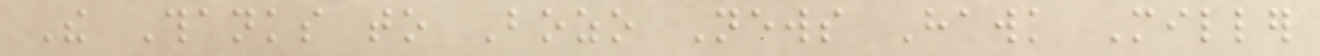The Thanks to Bozo News Hawk Miller
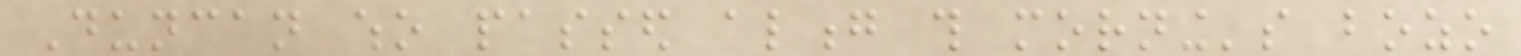Duncan who passed along this morning's bozo
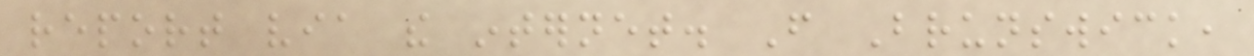report via the internet. From Brunswick,
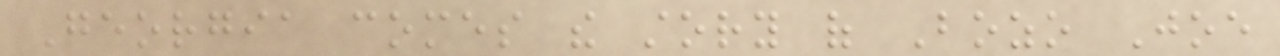Georgia comes the story of Bozo Joe
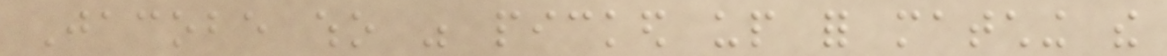Jacobe who was picked up for matching the
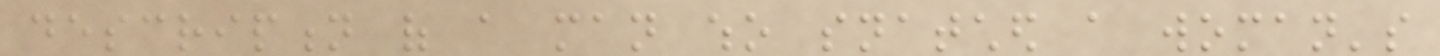description of a man who snatched a woman's
